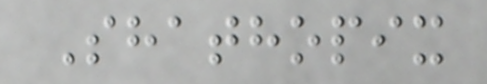Shathopix
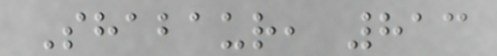Shabaur, 813
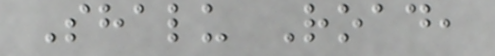Shalu Road,
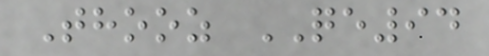Thooz QE94
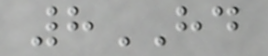8HD
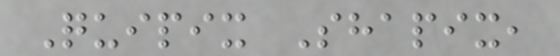Quipix Shapix,
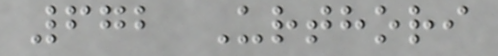672 Urthori
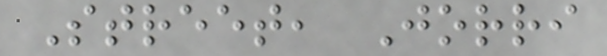Street, Jorri
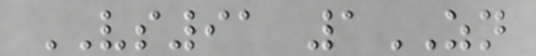VS91 1ZN
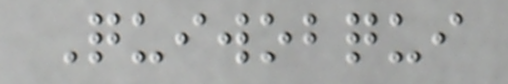Quiwobqui
